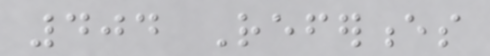404 References
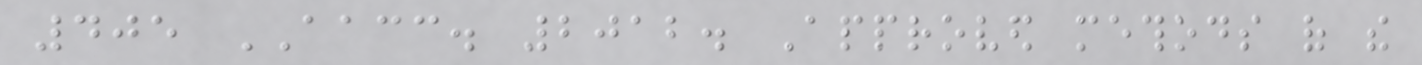405 AACC. 2012. Approved methods of the
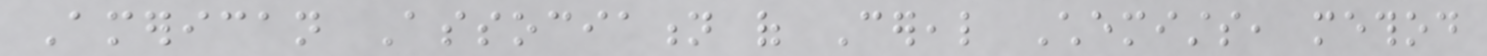American Association of Cereal Chemists, method
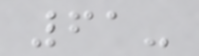61-
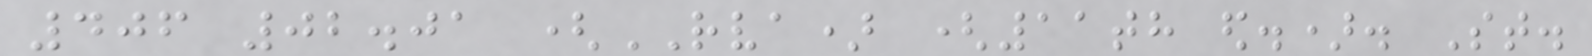406 02.01 (RVA) (11th ed.). St.
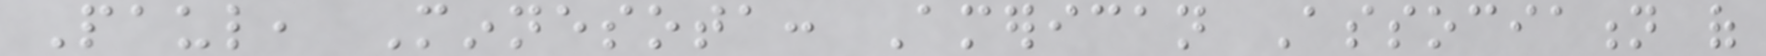Paul, Minnesota: American Association of
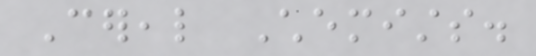Cereal Chemists.
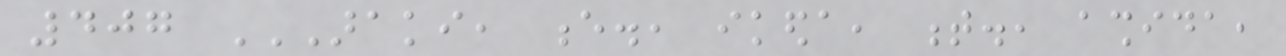407 ARAKI, E., IKEDA, T., ASHIDA,
